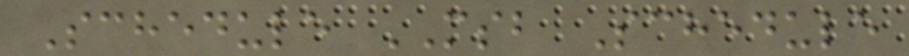Schedule MSB Schedule
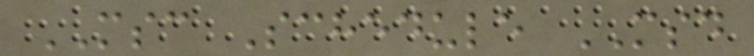MSC Schedule MSD
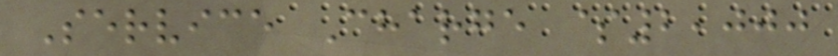Service Charge $2,000
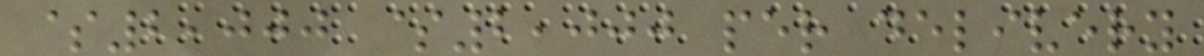$2,000 $2,000 per delivery
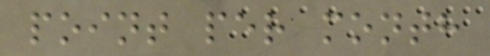point per month
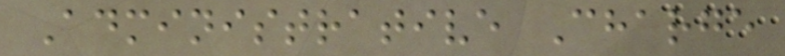Administrative Charge
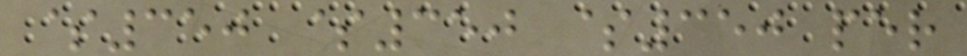$350 $350 $350 per
